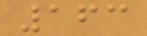163
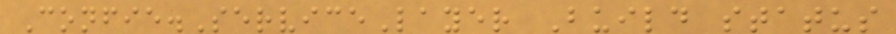Confie.ServiceLayer Build status
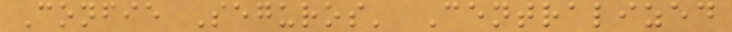Confie Seguros' Centralized
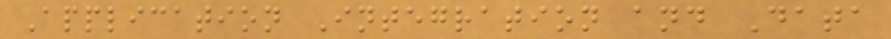Application Integration and Data
